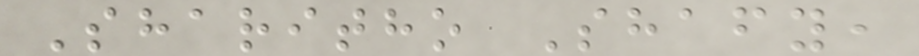Sharitho Shafy,
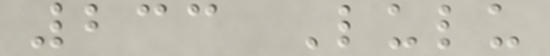233 Lulu
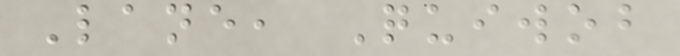Lane, Quiwob
